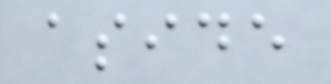aside
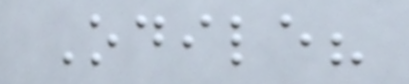Odile?
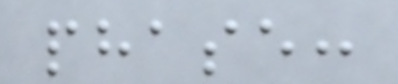phase:
